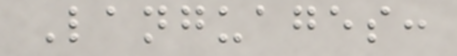Languages:
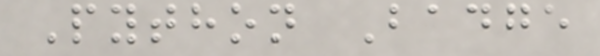Python Badge
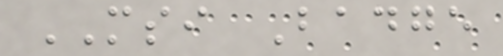MSI Badge
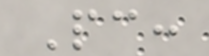Pc:
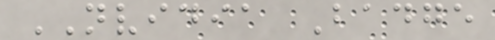NVIDIA Badge
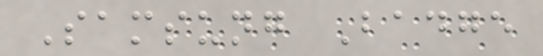Samsung Badge
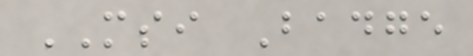MSI Badge
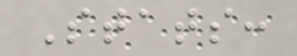Stats:
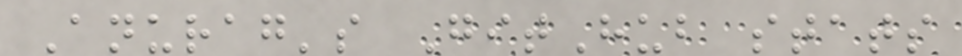Anurag's GitHub stats
